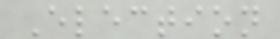Election
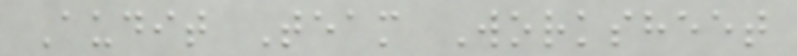Audit Team Worksheet
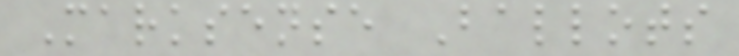Marksense Ballots
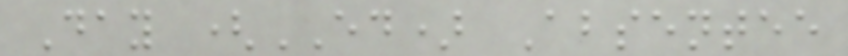Day (ED) Absentee
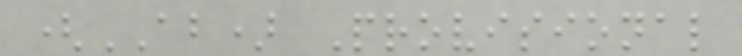(AB) Provisional
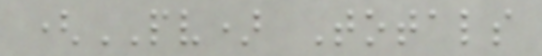(PV) Totals
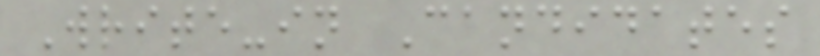Write-in Candidates
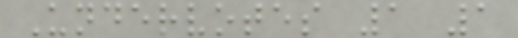Undervotes 1 1
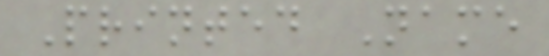Printed Name
